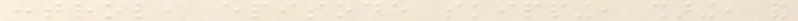control, episode skipping, sharing, and
